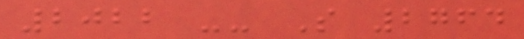2022 -- S 2764
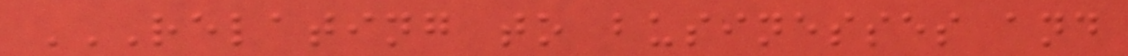RELATING TO BUSINESSES AND
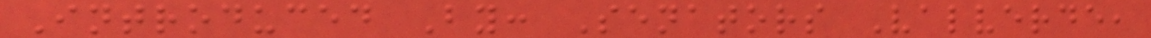Introduced By: Senators Valverde,
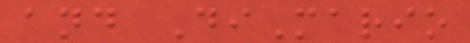and DiMario
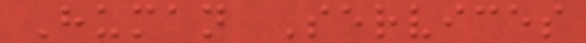Human Services
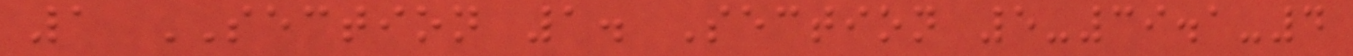1 SECTION 1. Section 5-39.1-4
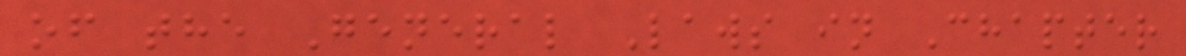of the General Laws in Chapter
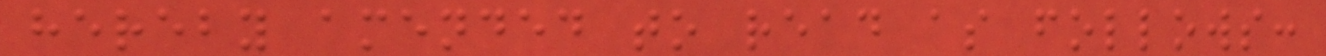hereby amended to read as follows:
